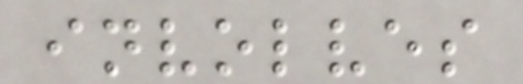involves
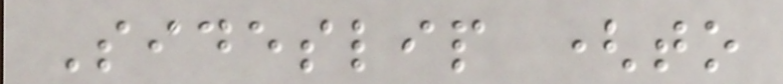Sideslip (to
